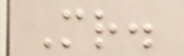Mr.
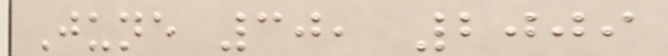June 30, 2009
